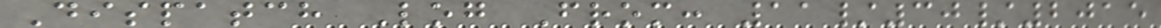Dispatch Log From: 11/30/2015
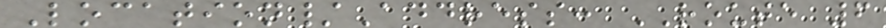Location/Address: ROUTE 6
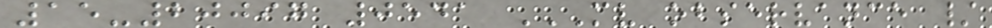15-20097 0541 MV OBSERVANCE /
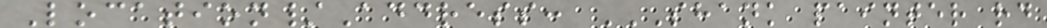Location/Address: SHANK PAINTER RD
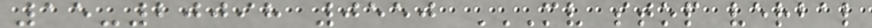15-20098 0550 MV STOP VERBAL
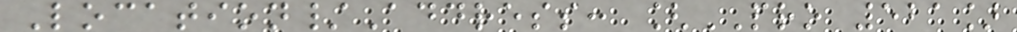Location/Address: [PRO 521]
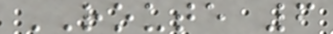ROUTE 6
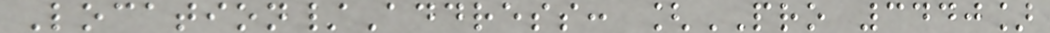Location/Address: [PRO 3440]
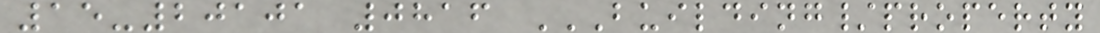15-20101 0816 BUILDING/PROPERTY
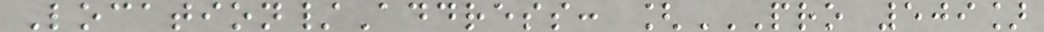Location/Address: [PRO 509]
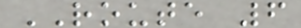ROUTE 6
